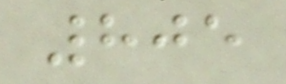805
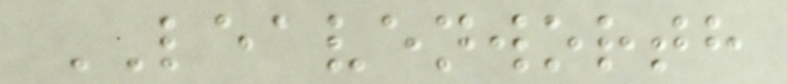LEAVENWORTH
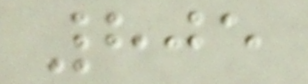805
